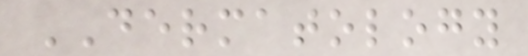DERMATOLOGY
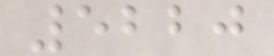5220
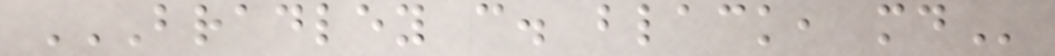BRADLEY C. BLACK, MD
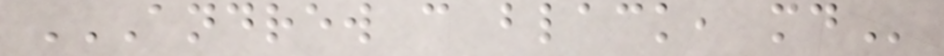ANDREW C BLACK, MD
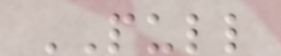PULL
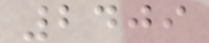2409
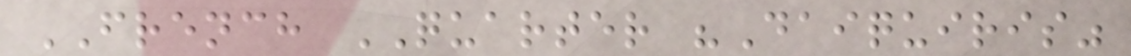FRENCH QUARTER "Daiquiris"
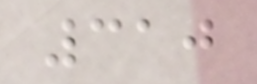310
